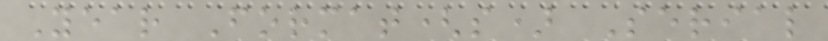Year Format(s) Serial
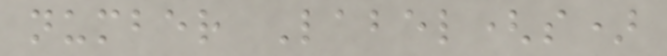number Label(s)
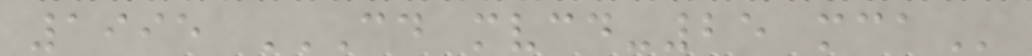1995 CD MVCD-25 MCA
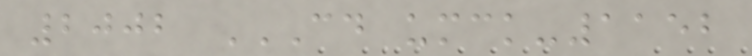2002 CD UMCK-1152
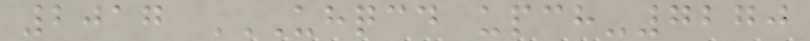2017 UHQCD UPCH-7270
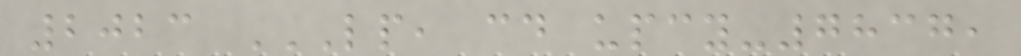2023 LP, CD UPCY-7837,
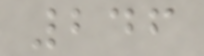246
